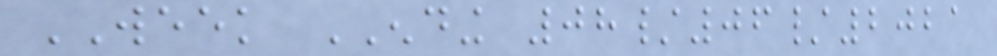WEEK ENDING 08/06/2021
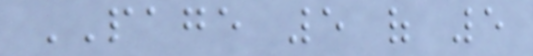PAGE 5 of 5
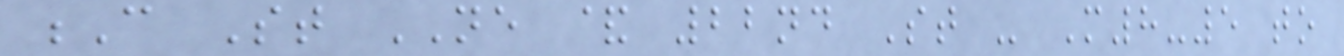C St NE & 22nd St - M8-5 to
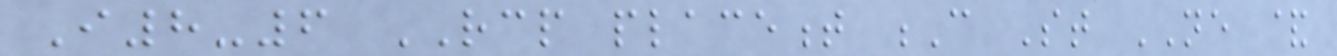I8-6 RCP placement C St NE &
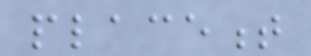placement
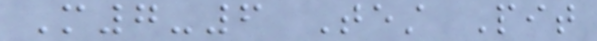M7-6 Test Pit
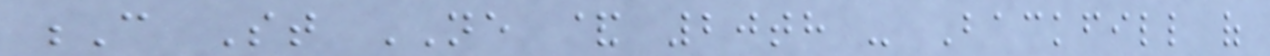C St NE & 20th - Backfill of
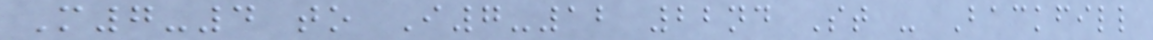M7-4 to I7-12 22nd St - Backfill
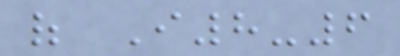of I8-6
